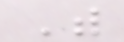With
